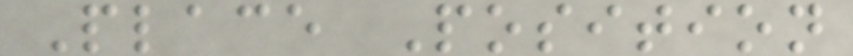Place Position
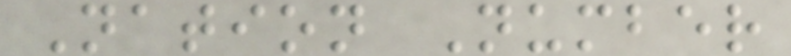Nation Number
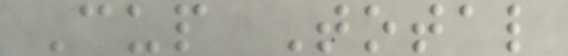Cup Total
